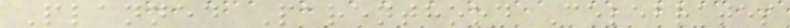Planned Parenthood Celebrates
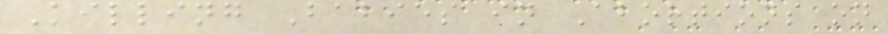Killing Babies in Abortions on
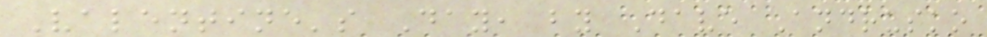Valentine's Day, by Dave Andrusko
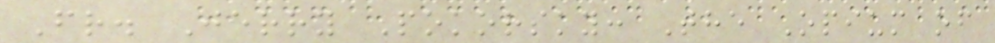Fr. Jerry Pokorsky: The Opium of
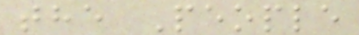the People
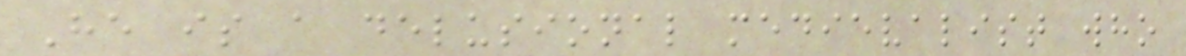He is a delusional medievalist who
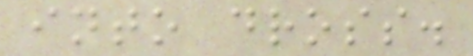into dross.
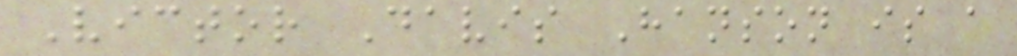Victor Davis Hanson is a
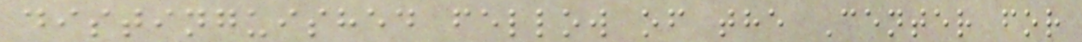distinguished fellow of the Center for
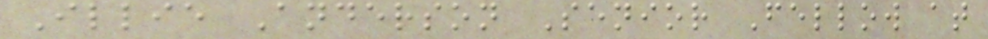Illie Anderson Senior Fellow at
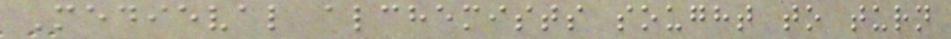Medieval alchemists sought to turn
